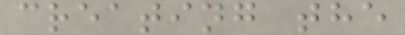creating the
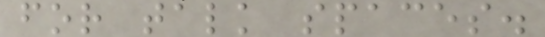for talk spaces.
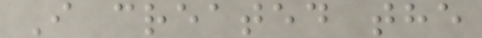I created the
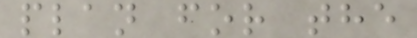plan for the
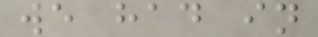we had in
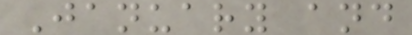January and
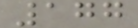177
